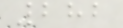282
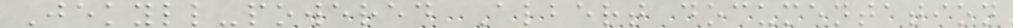Jekyll-powered Albert documentation
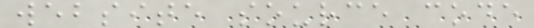website source code
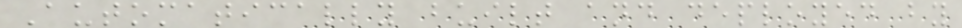Automatically built and deployed by
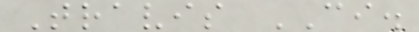Travis CI.
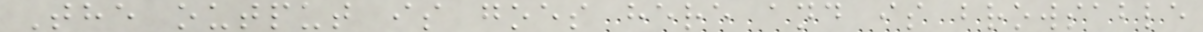The output is goes here and is browsable
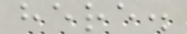here.
